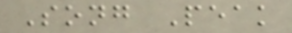Song Peak
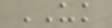UK
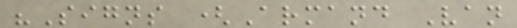"Signs (Armand Van
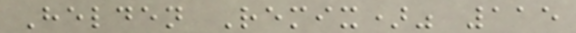Helden Remix)" 115
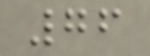76
